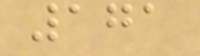171
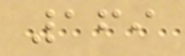169
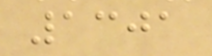1301
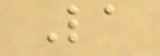La
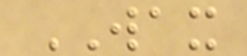WAX
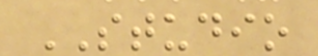STUDIO
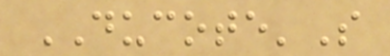DUCOTE'S
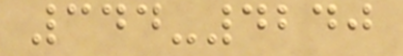344-4240
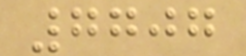7707
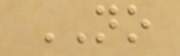NO
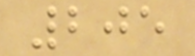205
